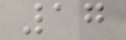17
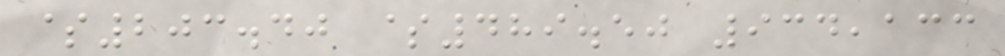$203.40 $489.50 934,133
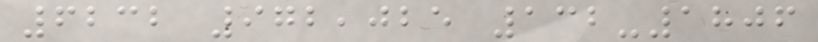6232 972,025 132-1806
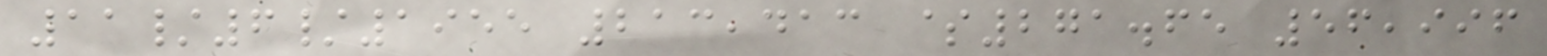11/6/1955 213,413 $271.65 56,996
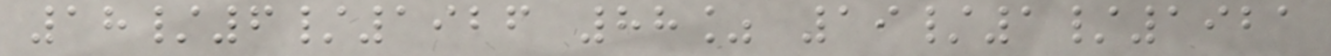18/6/1926 88% 19/1/1921
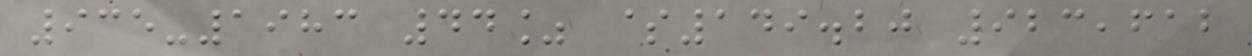935-1983 44% $149.20 923,612
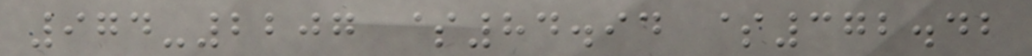974-2207 $84.94 $372.42
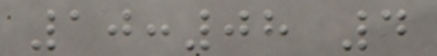10:08 4
